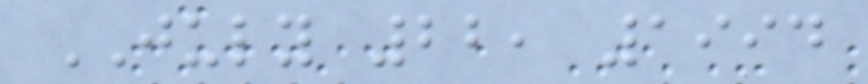JULY 22, 1994
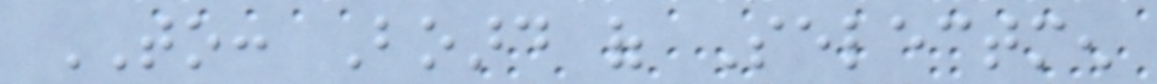TO: Board of Selectmen
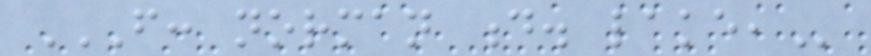FROM: NORMAN D. LAKE,
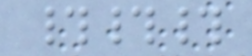###
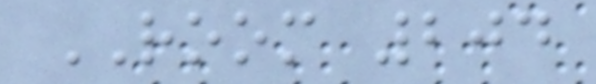ROOM 204
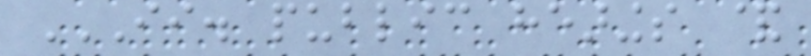II. PUBLIC HEARINGS &
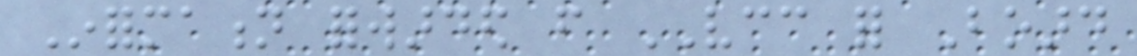Information forwarded from VCC for Board
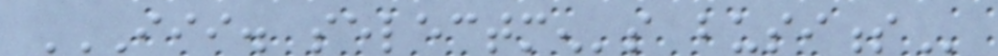III. SELECTMEN'S BUSINESS
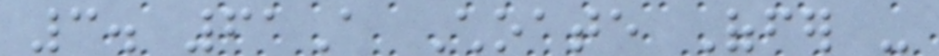3. 61A Choate Offer -
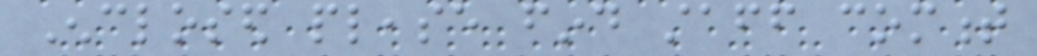Enclosed please find staff comment
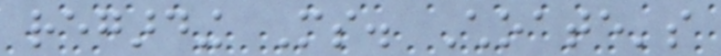regarding Ms. Choate's
